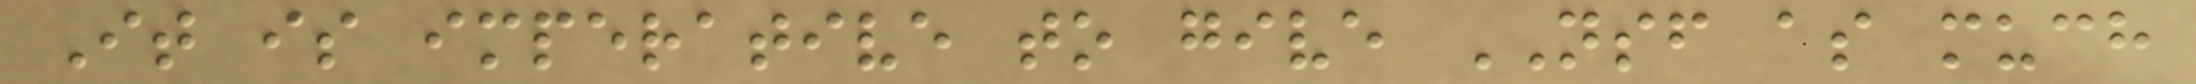It is imperative to give NSF as much
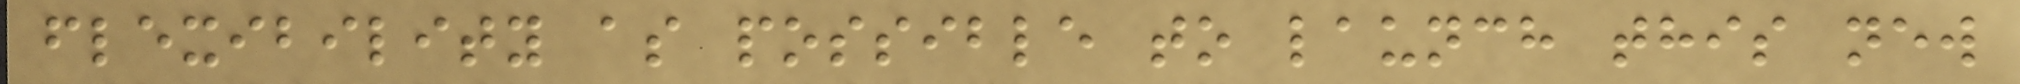flexibility as possible to launch this new
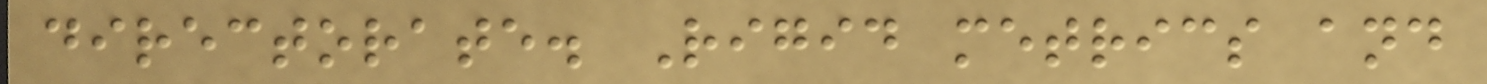directorate. Rigid metrics and
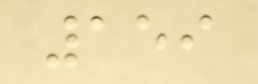159
